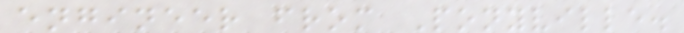engineer from Ponyville.
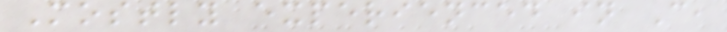Mostly experienced in C,
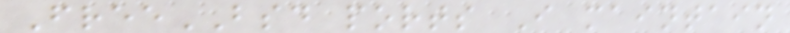FreeBSD ports I maintain
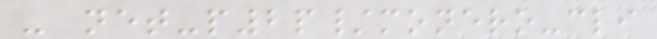- net-p2p/monero-cli
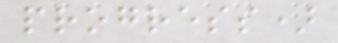progress)
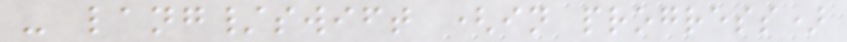- lang/swift (in progress)
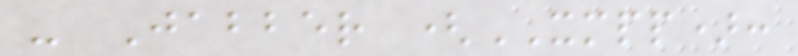- Jabber (XMPP):
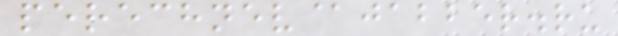perechnev@jabber.ru
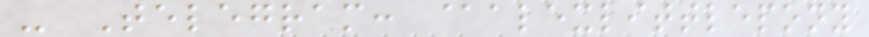- Telegram: @alexlittlepony
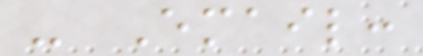- Email:
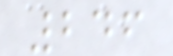246
